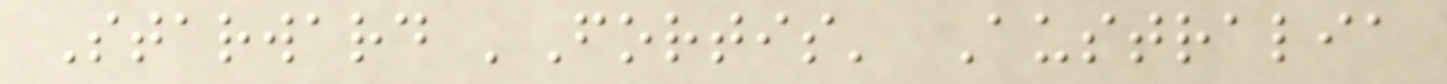Starward 'Fortis' Australia
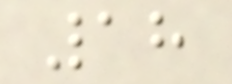18
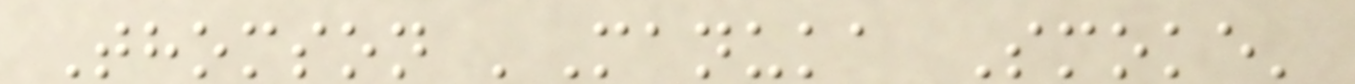Thomson 'Manuka Smoke'
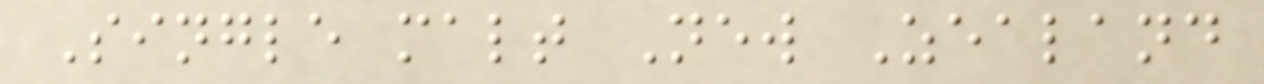Single malt New Zealand
